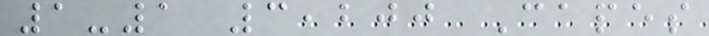1-1 3,200 Capes
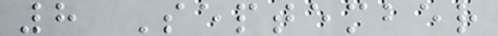8 September
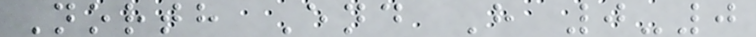North End H 0-0
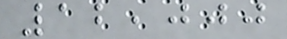12,000
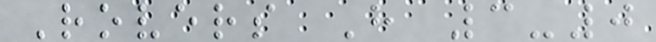Rovers H 3-0
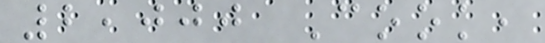2,000 Cook,
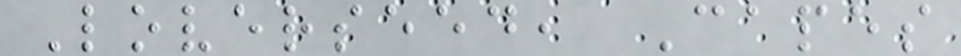Loverseed, Capes
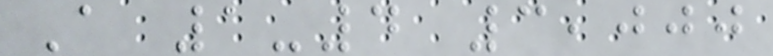A 1-4 3,000
